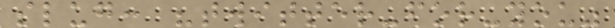slug: "twitter-for-you"
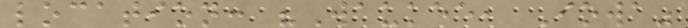location: "Waukee, Iowa"
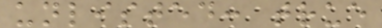unlisted: true
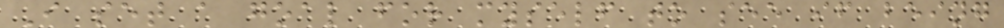I set a goal for myself to see if being
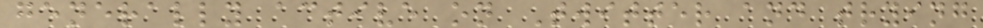generally active on Twitter and trying
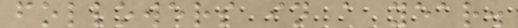followers in a year.
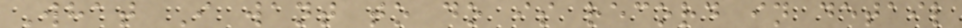What I want to do is record in detail
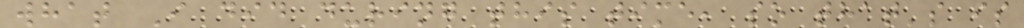what I did during this time, so that's is
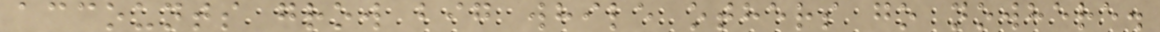accounts grow big while others go nowhere.
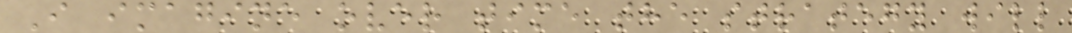I imagine over time the strategy will
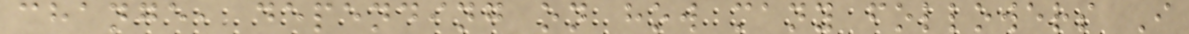change, depending on how many followers I
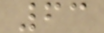63
